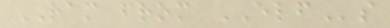RAM from ELFs
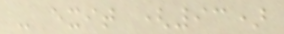- exit (93)
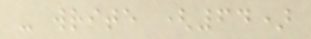- write (64)
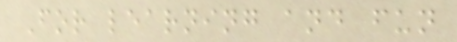For learning and fun
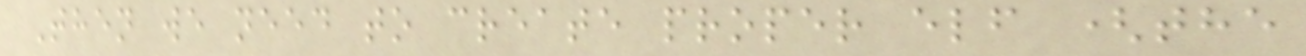Then we need to create proper elf (the
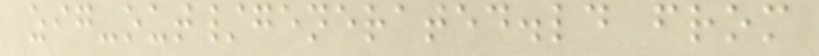zig-out/generated.ld from
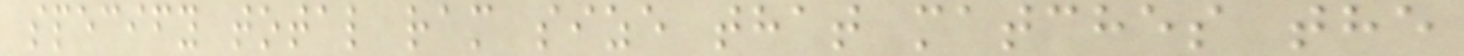specify total ram size that matches the
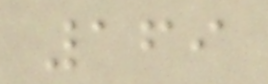169
